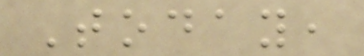Today,
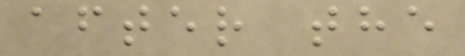after the
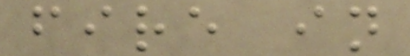fire in
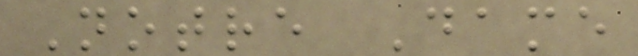Notre Dame
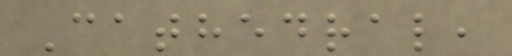Cathedral,
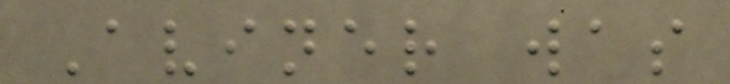Aviner was
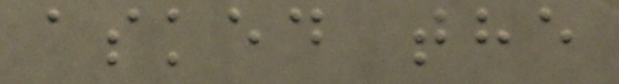asked the
